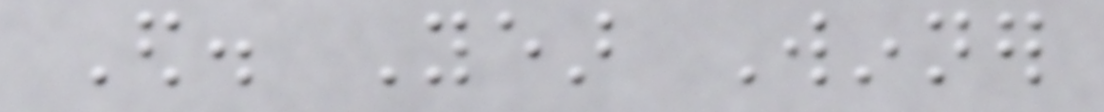Ed. Year Winner
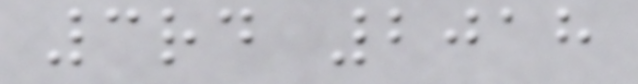3rd 2018
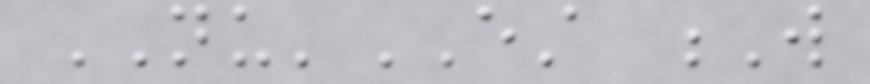NU'EST W
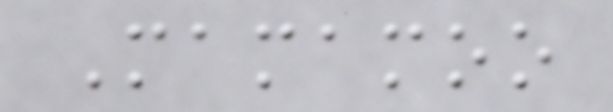Mamamoo
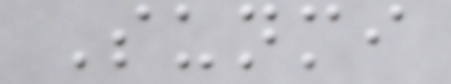Sunmi
